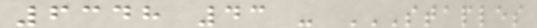6348 43 - STAPLES
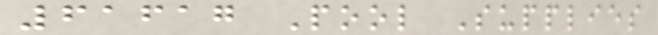61617 Pool Supplies
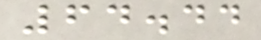64.44
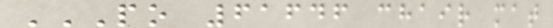PO 61646 CHAIR MAT
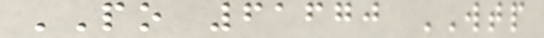PO 61670 WTP
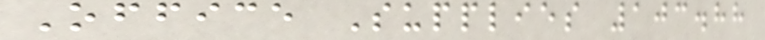Office Supplies 103.88
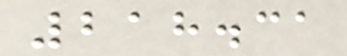218.31
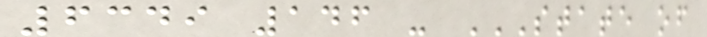6349 146 - STATE OF
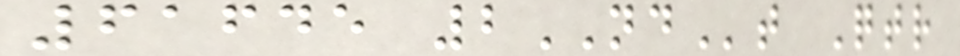61645 2NDt Qtr
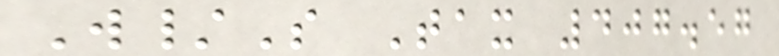W/S Tax 407.57
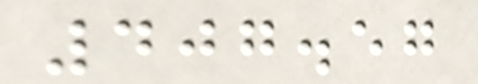407.57
